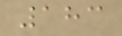183
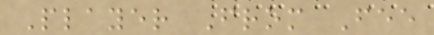Player From Fee
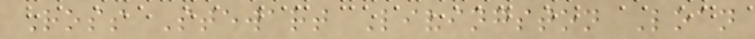Ross Stewart Livingston Loan
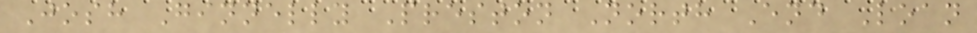Josh Ginnelly Preston North End Loan
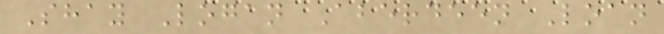Shay Logan Aberdeen Loan
